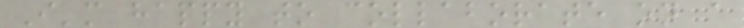I'm happy to collaborate on a
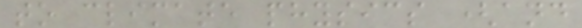to climate physics (and
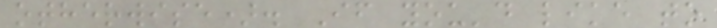otherwise). If you'd like to
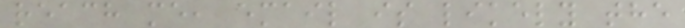reach me, email is likely the
